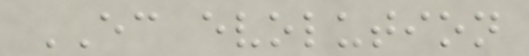EC evolution
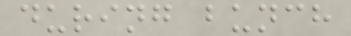during bunch
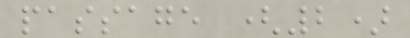passage (2)
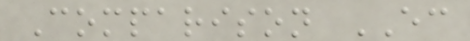Comparison EC
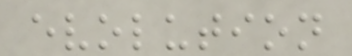evolution
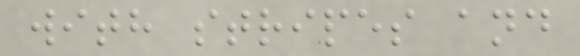with stripes and
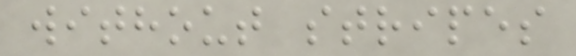without stripes
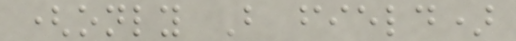(only B field)
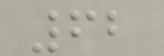62
